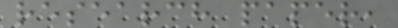research paper,
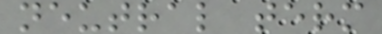neutral term
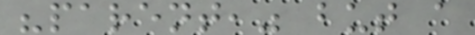"parent," but a
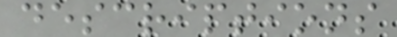descriptions
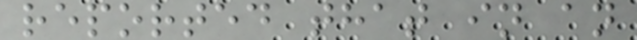reported that in an
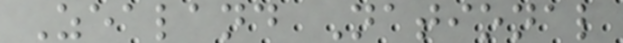Zealand National
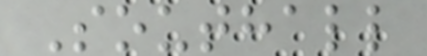Southall
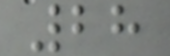28
